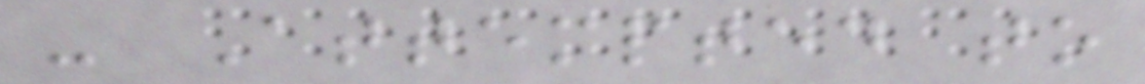- Attempted to
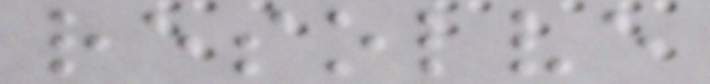resolve
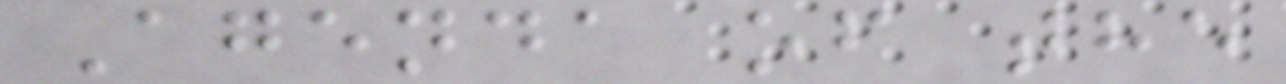Agenda of the
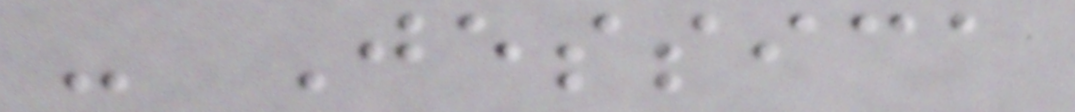- Jessica
